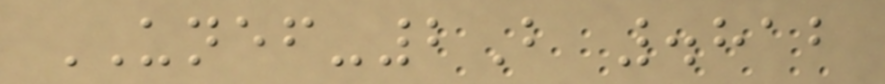UNEF-2B .812
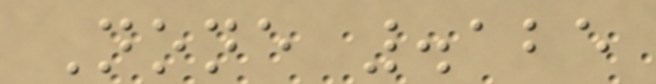None .125
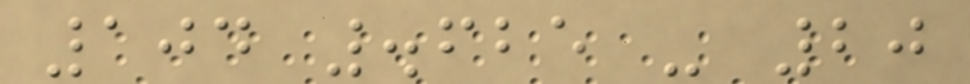104 .625 - 20
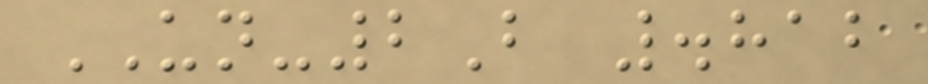UN-2B .812
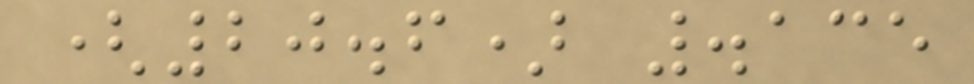(20.6) .135
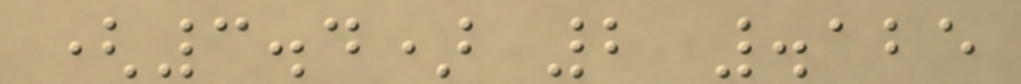(3.4) 2 .125
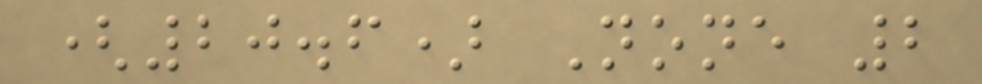(20.6) None 2
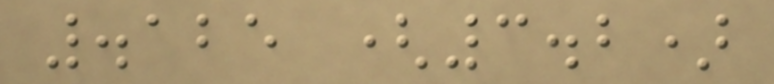.125 (3.2)
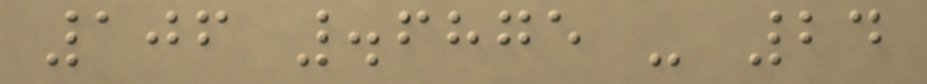106 .6875 - 24
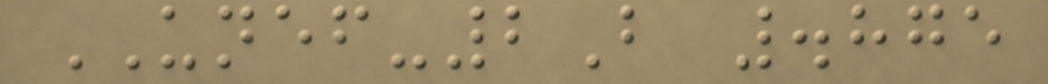UNEF-2B .875
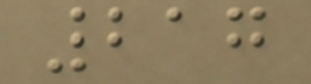217
